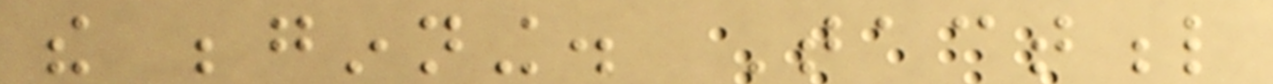the beginning. Tactful
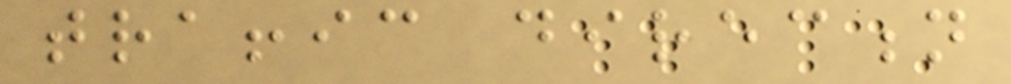traffic direction
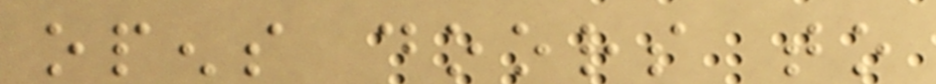opens doors to
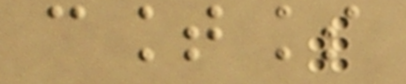countless
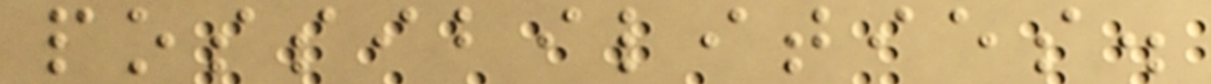possibilities.
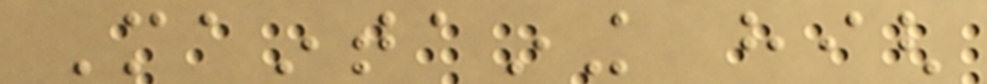Maintaining high
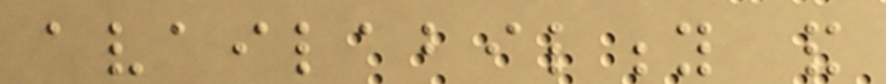availability and
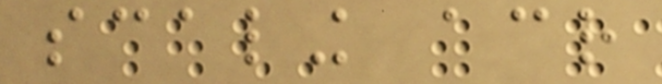scaling across
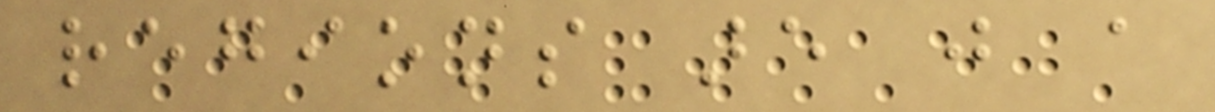regions are just a
